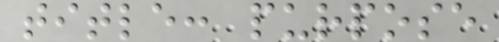title: purpose
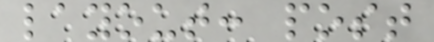layout: post
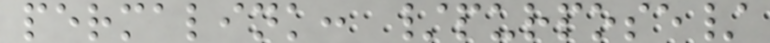permalink: /purpose/
